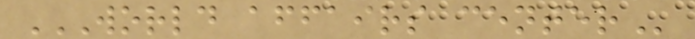WORLD AFFAIRS CENTER
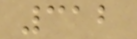312
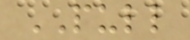PULL
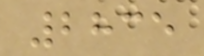2835
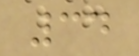34
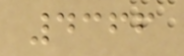4366
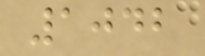1042
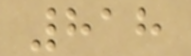818
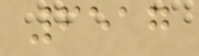6517
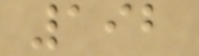192
